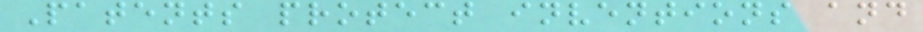Patents protect inventions and
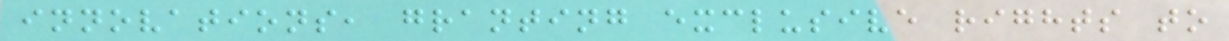innovations, granting exclusive rights to
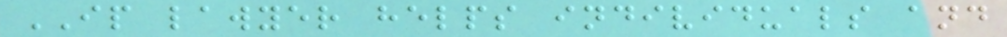IP lawyer helps individuals and
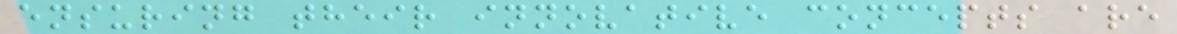ensuring their innovative concepts are
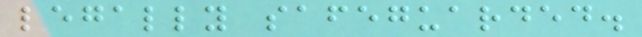legally safeguarded.
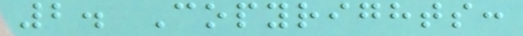2. Copyrights:
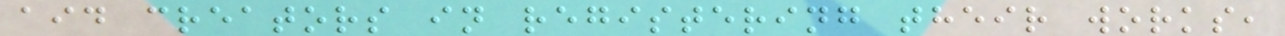aid creators in registering their works,
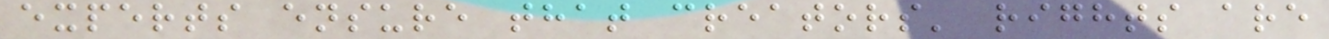experts ensure that creators' rights are
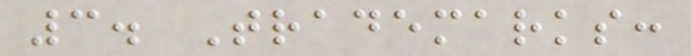3. Trademarks:
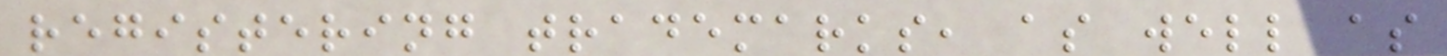registering trademarks, as well as
